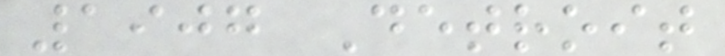1907 Detroit
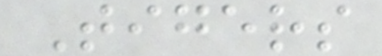Tigers
